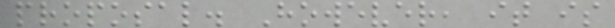proposal. However, it is
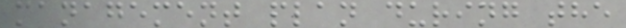management plan during the
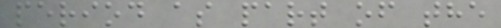period as part of the
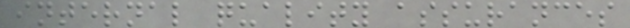internal quality assurances
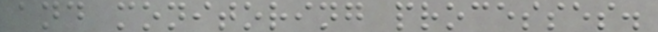and monitoring processes.
